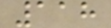118
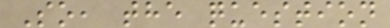So, the question
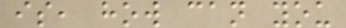is, how can you
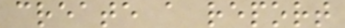create a report
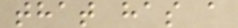that has a
